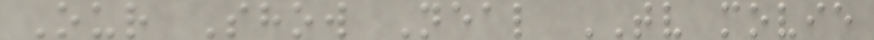Our Show Neal TV movie
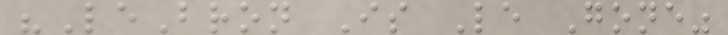"LeBron Is Le Gone"
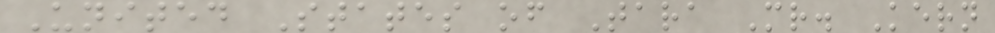United States of Tara Mr. Kern
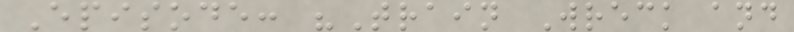Episode: "Train Wreck and
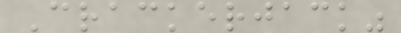Crackerjack"
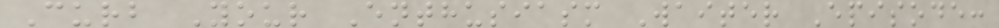Curb Your Enthusiasm Waiter Episode:
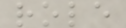role
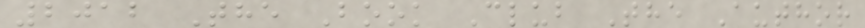2012 The Book Club The Author
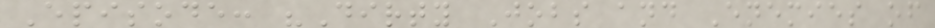Episode: "Dirty Jobs and Enemies of
